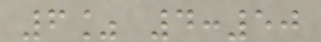6% 4:50
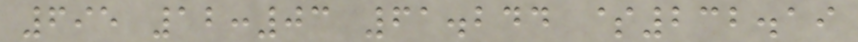695 12:03 61.244 $232.19
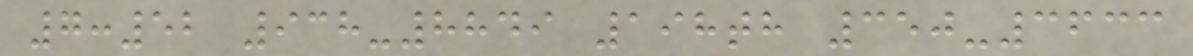7:52 938-8849 198th 350-3633
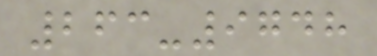263-9748
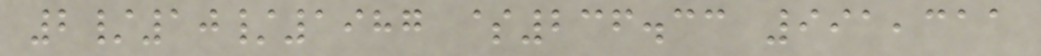2/10/1987 $236.33 991,311
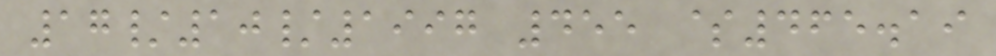17/10/1997 455 $465.19
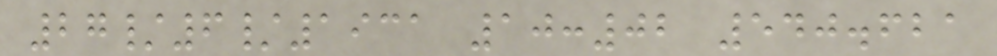27/6/1931 10:02 540.621
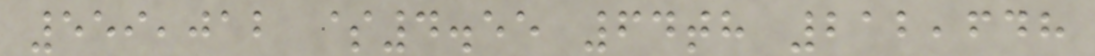559,012 $4.55 64th 212,648
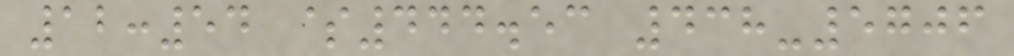12:54 $444.53 438-5706
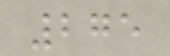275
